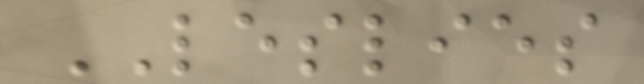LESLIES
